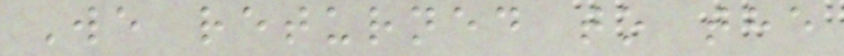We returned to the
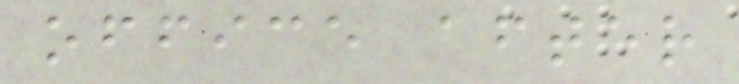office after
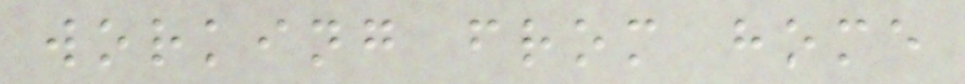working from home
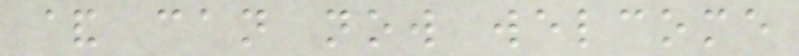& can now welcome
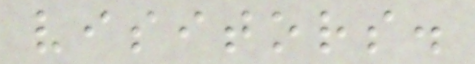visitors.
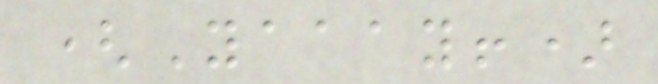(Yaaay!)
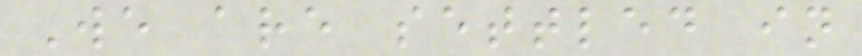We are settled in
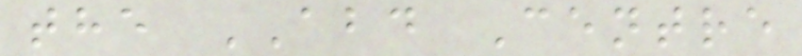the ABD Centre
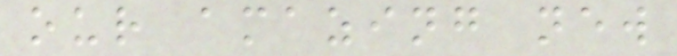our amazing new
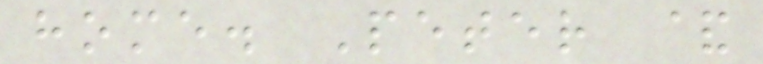home. Peter &
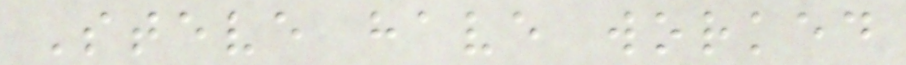Steve have worked
